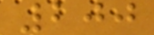200
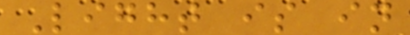Light is in
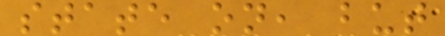state on, but
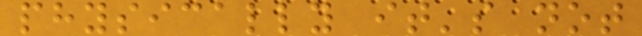physically it's not
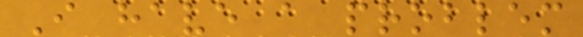I have a problem
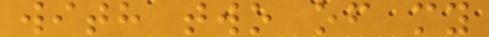with two of my
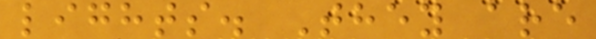lights. They are
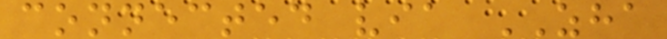connected via ZHA
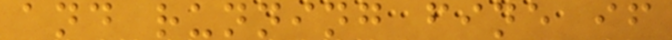and running fine if
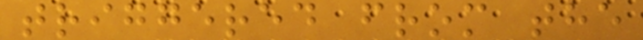triggered from the
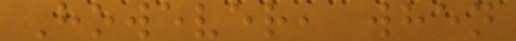However, when
